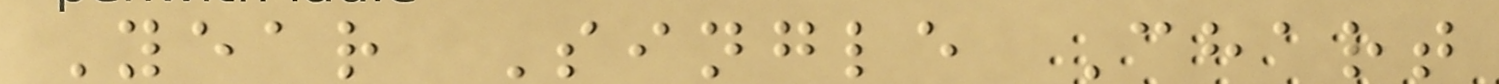Year Single Chart
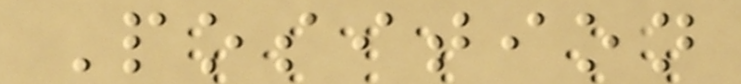Position
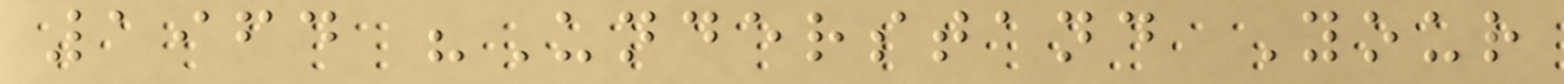1964 "Understand Your
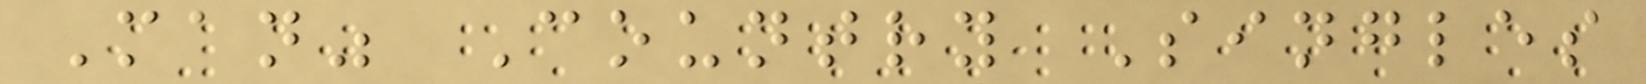Man" Country Singles
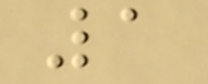1
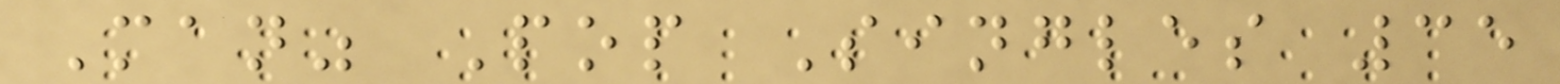Man" Pop Singles 35
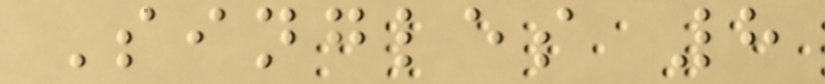Singles 8
